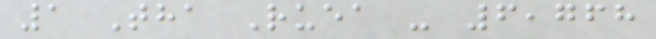1 Tha Ruea - 6,768
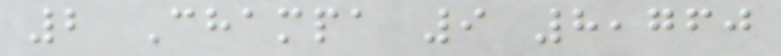2 Champa 9 8,760
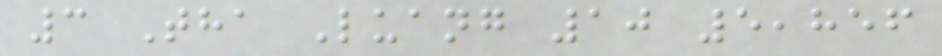3 Tha Luang 10 5,856
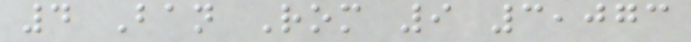4 Ban Rom 9 3,073
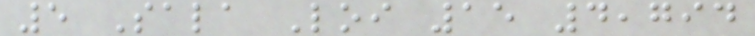5 Sala Loi 15 4,794
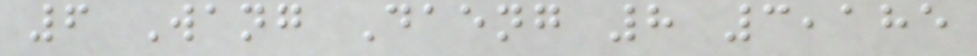6 Wang Daeng 8 3,185
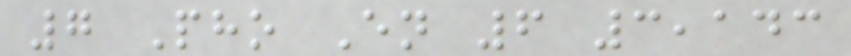7 Pho En 6 3,143
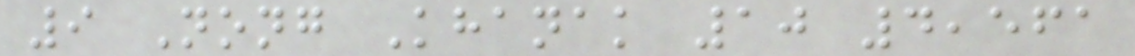9 Nong Khanak 10 4,561
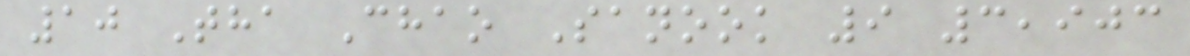10 Tha Chao Sanook 9 3,903
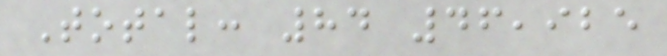Total: 84 46,925
